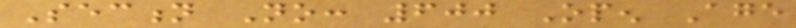Section No: 600 Open Age
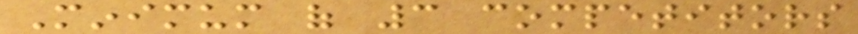Minimum of 3 competitors
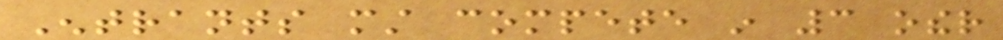Entrants must compete in 3 other
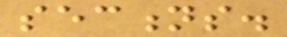sections.
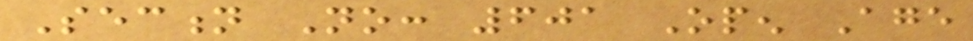Section No: 601 Open Age
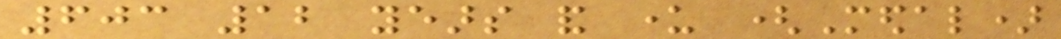603 12 years and under (Medal)
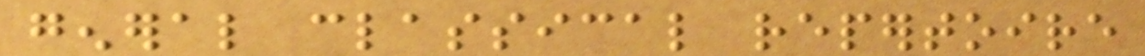general classical repertoire
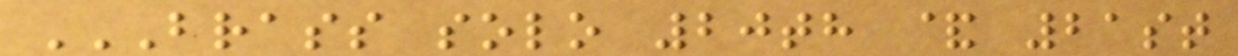BRASS SOLO 20TH & 21ST
